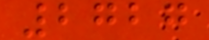2727
